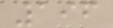196
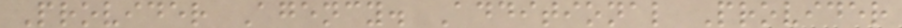Provider Agency. Additional Provider
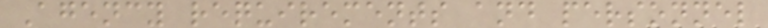Agency requirements and personnel
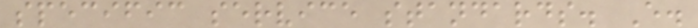specific service standards. E.
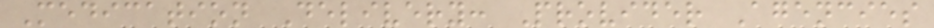Medication Delivery: Provider Agencies
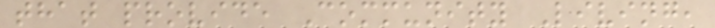that provide Community Living,
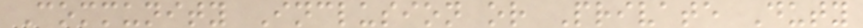Community Inclusion or Private Duty
